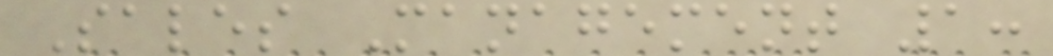Sales Management 1:
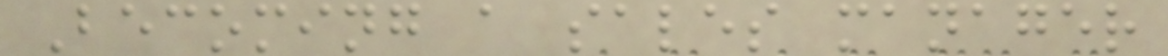Becoming a sales manager
